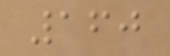160
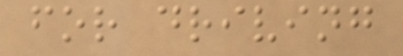for driving
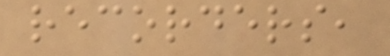recorders,
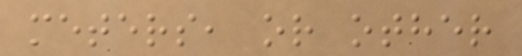meters, or other
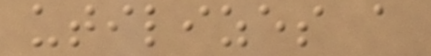utilizes a
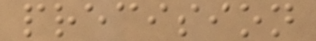precision
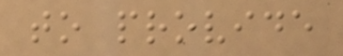to provide
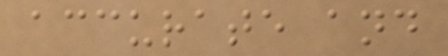accurate and
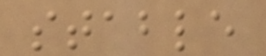stable
